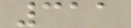311
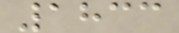1833
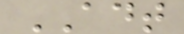ADT
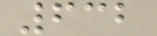632
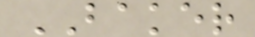BAKER
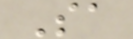Sa
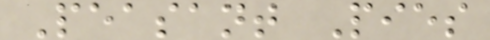Peasant Pies
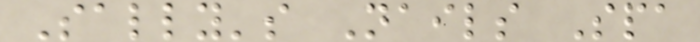Sally's Nails Spa
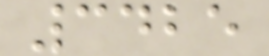3425
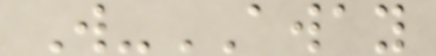W-AWAY
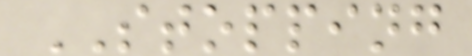STOPPING
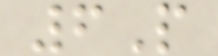6P
